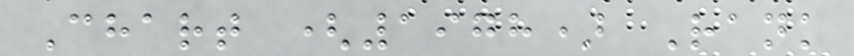Chart (1978) Rank
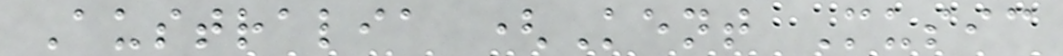Australia (Kent Music
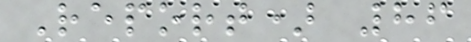Report) 86
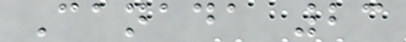Canada 23
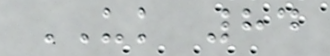UK 84
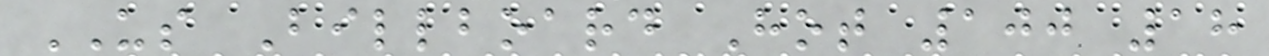US Billboard Hot 100 18
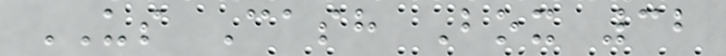US Cash Box 32
